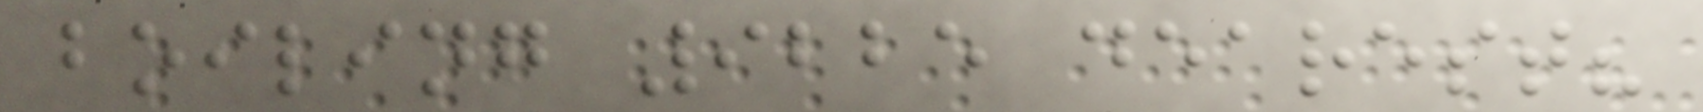boiling 9225 dearest?
